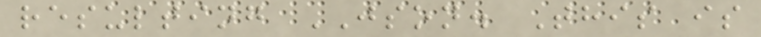resulting JSON. This is
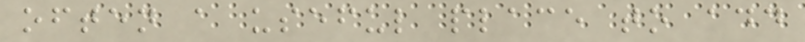often a useful place to add
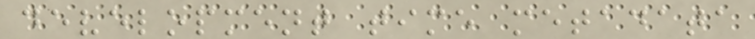development time metadata
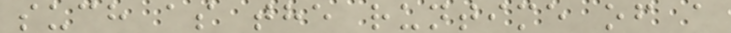such as the runtime of a
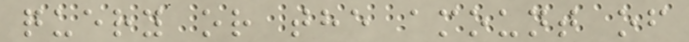query or the amount of
